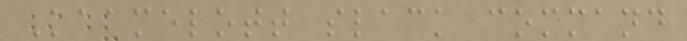Kaamelott slack command
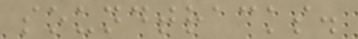soundtracks.
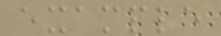example
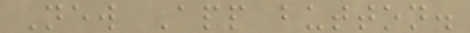New App button.
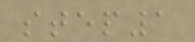step1
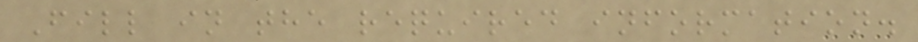Fill in the required information.
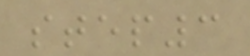step3
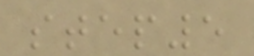step5
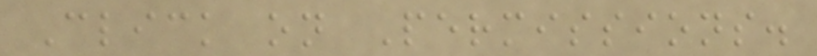Click on Permissions.
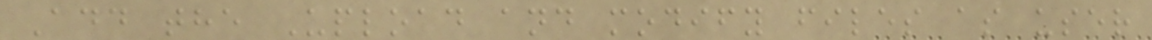Add the Upload and modify files as user
